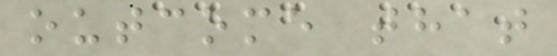outcome that
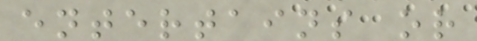entertains or
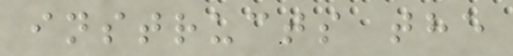instructs the
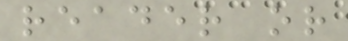reader or
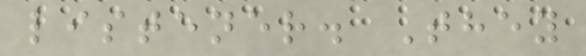listener. They
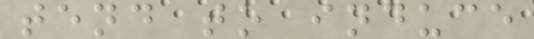tend to induce
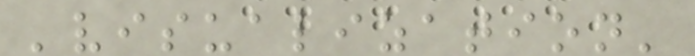'visualization'
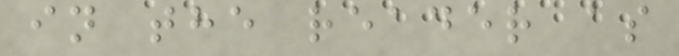in the reader as
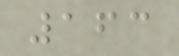163
